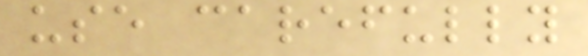use carefully
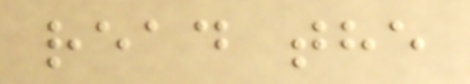read the
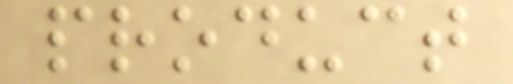product
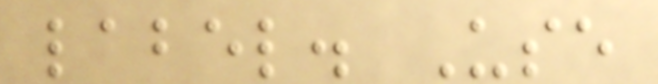label. Use
